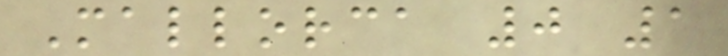Mallorca 0 1
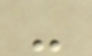-
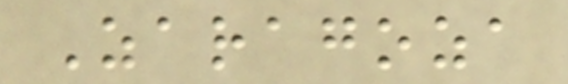Zaragoza
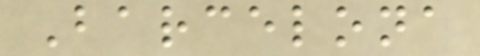Barcelona
